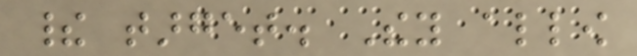their target. They allow
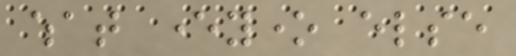what everyone else
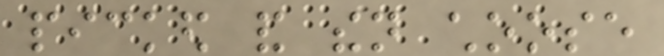picked and then choose
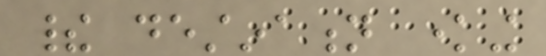their destination knowing
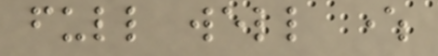full well where
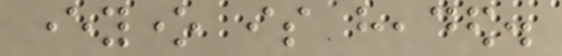everyone is headed.
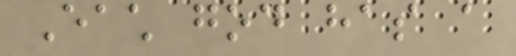Each god has a
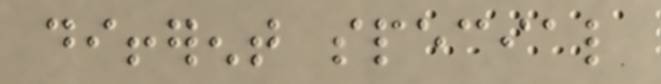different special
